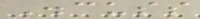Discuss
